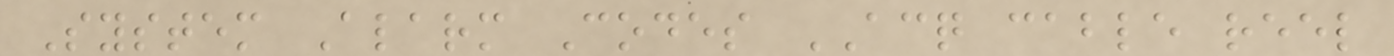System Alarm Codes ACQ cable reel
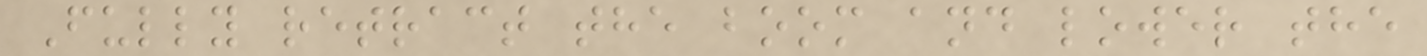Fully retract the boom and lower the
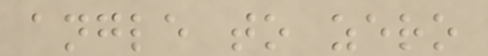angle to zero
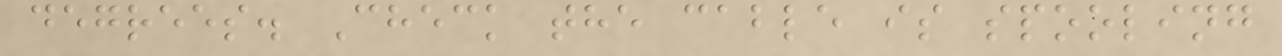degrees. Check the cable is spooling
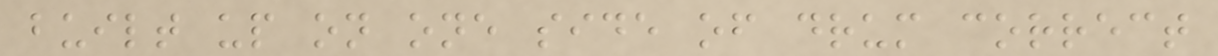built up on one side of drum correct
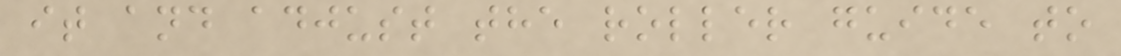it and adjust the roller guide to
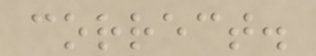correct.
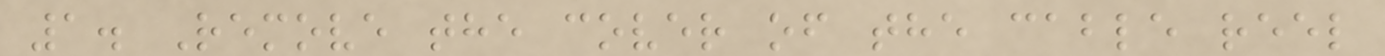1. Remove the cover of the cable reel
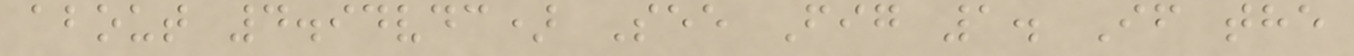about 4.94vdc) See Fig 1. If the
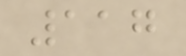117
